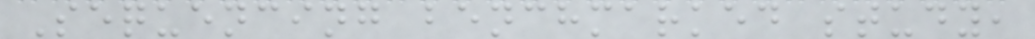Sequencing benchmarked study,
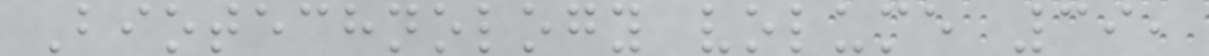Biotechnology volume 39,
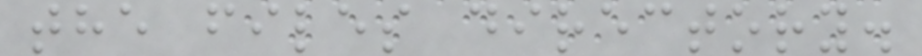the files directory.
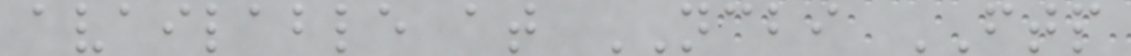available at NCBI FTP
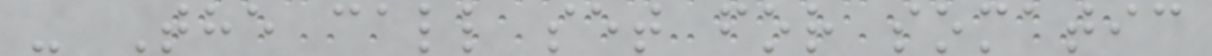- The call set for somatic
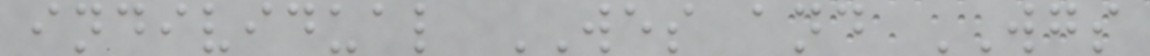individual WES and WGS
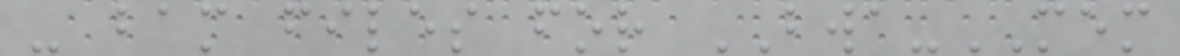- bam files for BWA-MEM
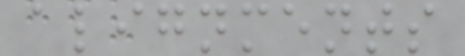alignments
